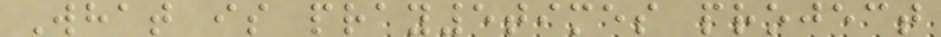What is pray5times project
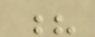?
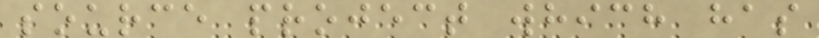source project which has
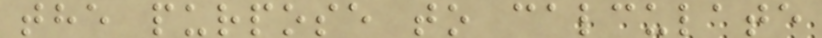the purpose to calculate
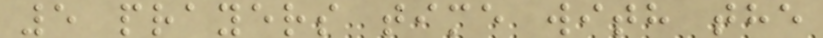5 prayers time with the
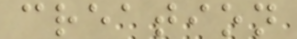creation
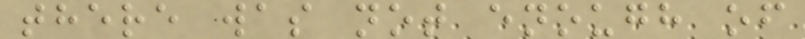there was not enough of
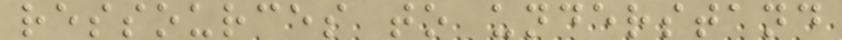ressources to understand
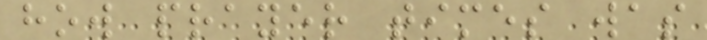how prayer times was
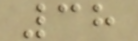38
